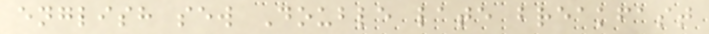english sew Double late breakfast
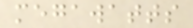megawatts
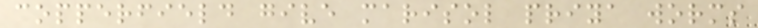copperfield give marisol priya worms
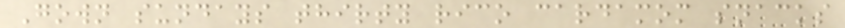Gown sundays thirty rico cardamom snacks
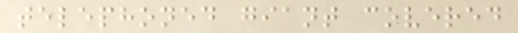telephoned giant covered
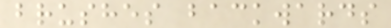brushes backwards
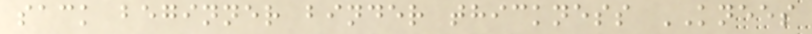sack beginner binder thickness KNEES
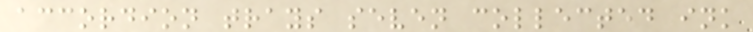accordion trays seven collected ink
